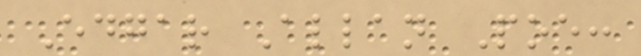Edgar Allan Poe:
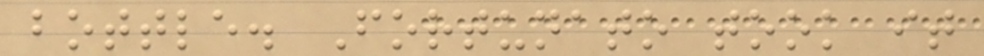bottle. Fortunato took it
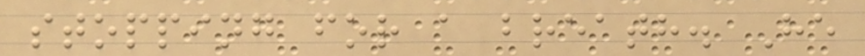stopping for a breath. He
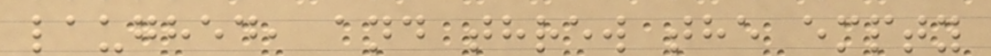laughed, and threw the empty
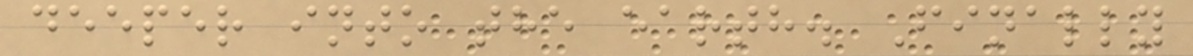deeper into the earth. Finally
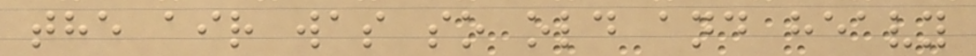the air was so old and heavy
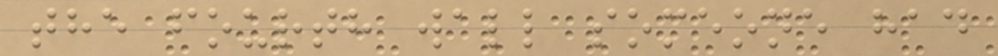the fourth wall someone had
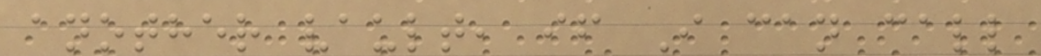another vault, if I can call
